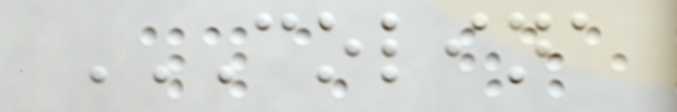COLINA
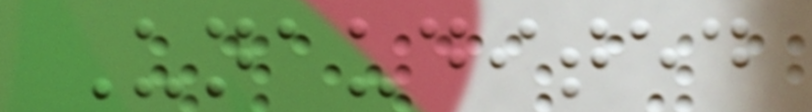Unaudited
